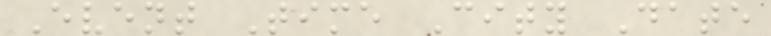Event Time City Date
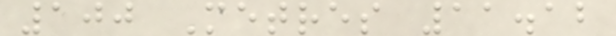100 Metres 11.12
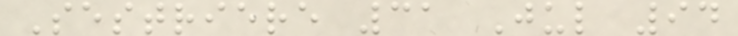Sestriere 31 Jul 94
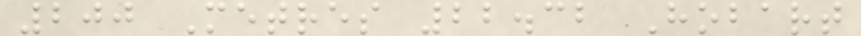200 Metres 22.32 Hobart
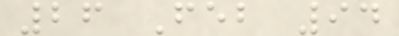26 Feb 94
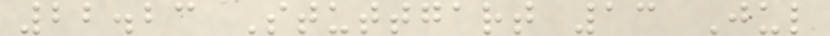22.23 Stuttgart 13 Jul
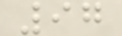97
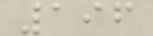196
